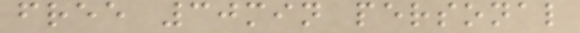free 30min personal
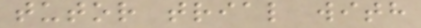tutor trial with
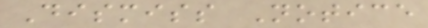Dismiss Notice
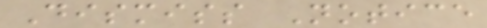Dismiss Notice
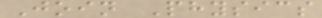Join Physics
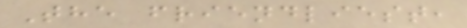The friendliest,
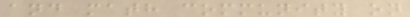and math community on
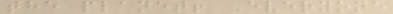the planet! Everyone
